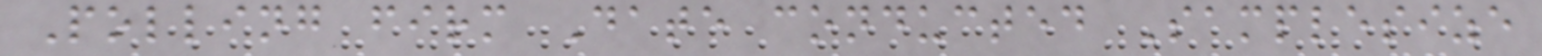Polling firm Date conducted Samplesize
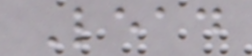Lead
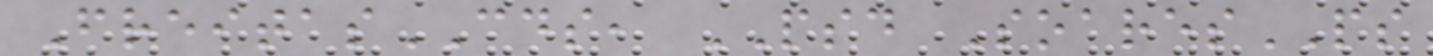FreitasCDS, PSD SoaresPS
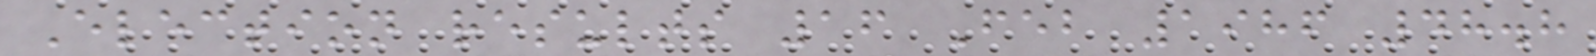Election results 16 Feb 1986 48.8
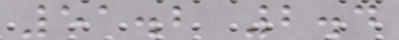51.2 2.4
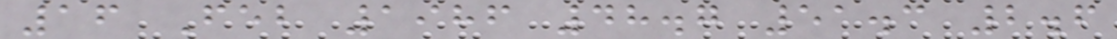16 Feb 1986 48.7 51.3 2.6
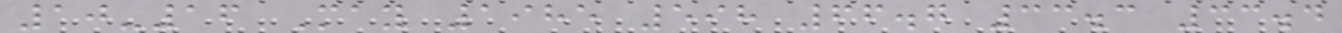10-16 May 1985 598 66.7 33.3 33.4
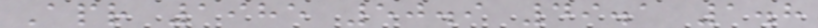Apr 1985 50.9 49.1 1.8
